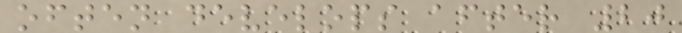often develops after 20
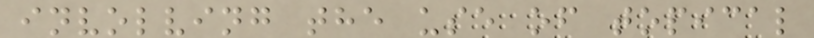involving the use of topical
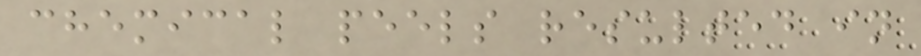chemical peels resulted in
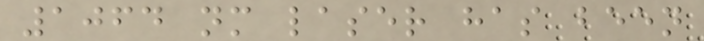1064 nm laser has been
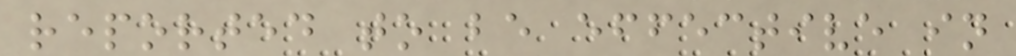reported to be effective in
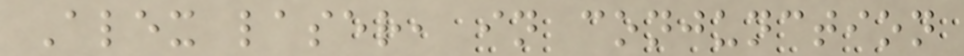Alex laser, in conjunction
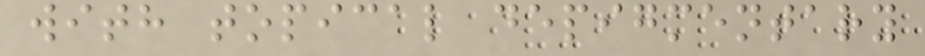with topical depigmentary
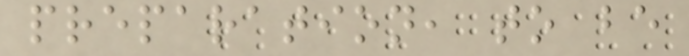preparation, to be
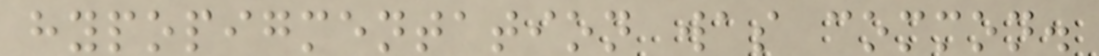hypopigmentation was common.
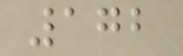172
